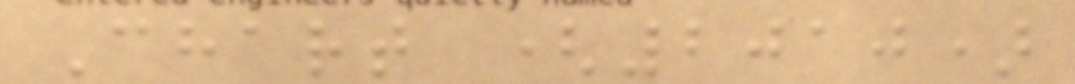Chart (2010)
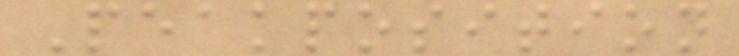Peakposition
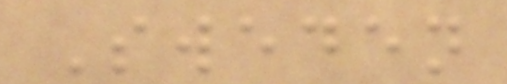Sweden
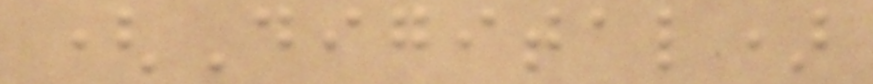(Digital)
